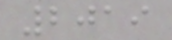2019
